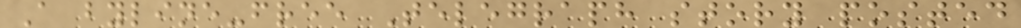A byline-free Telegraph story posted
